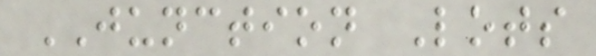JUNCTION Lots
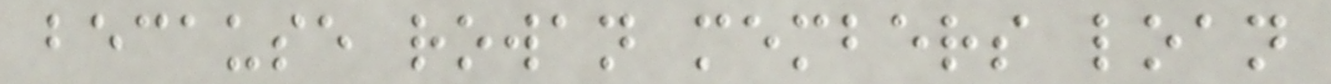because rowan members loan
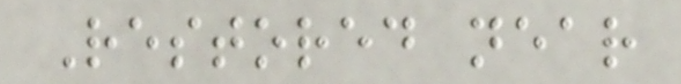Restored near
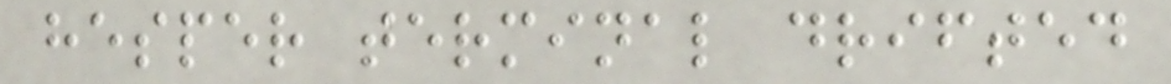hesper terminal drifted
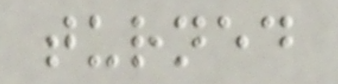turned
